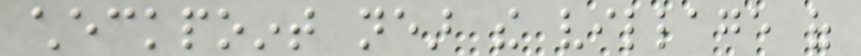checkpoint near the village of
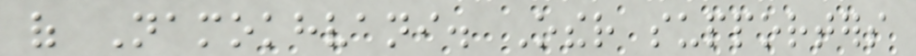of Namokhvani. Other supporters
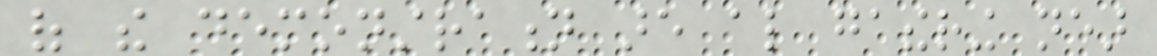of the demonstration are also gathering near
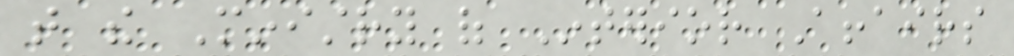that the Ministry of Interior Affairs
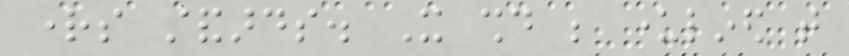rights standards. It should be underlined that
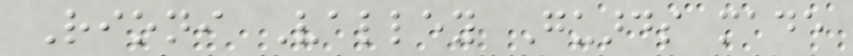Rioni Valley Guards made
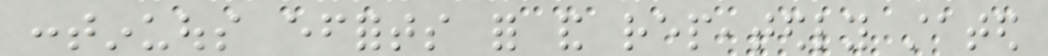continuous efforts for and repeatedly stated
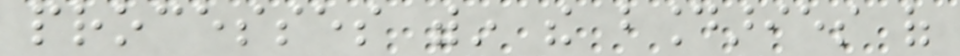processes within the boundaries of
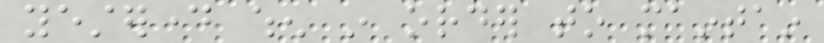yesterday when in order to maintain
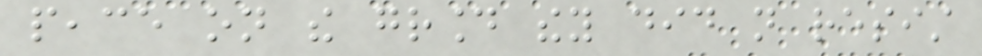peace on the ground they did not resist
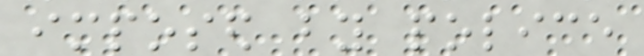imposed by police
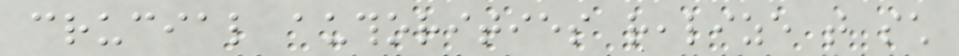crucial authorities realize that such
